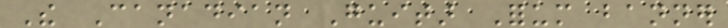The Canadian Guitar Forum banner
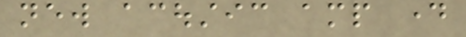new acoustic amp day
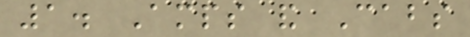1. Amps and Cabs
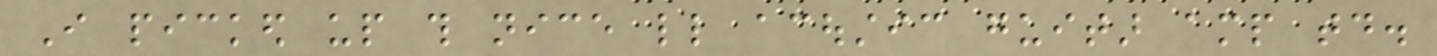I picked up this nice little acoustic guitar amp today.
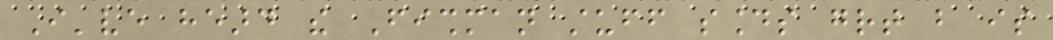I've heard the Fishman stuff sounds great but is
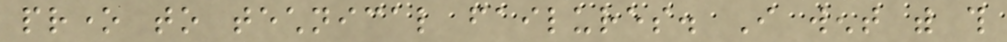prone to technical failures. I went with this
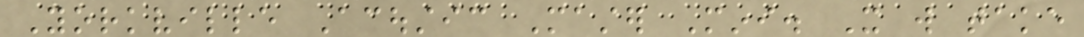Yorkville Acoustic Master Mini. It will take
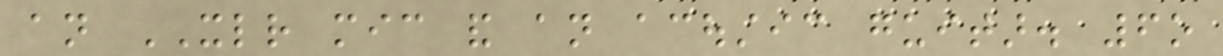an XLR mic and an acoustic guitar. 6o
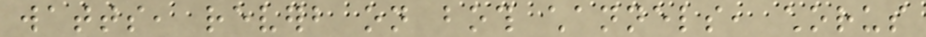watts, reverb on both channels, chorus
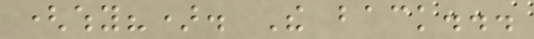(why?). The back...
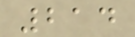214
